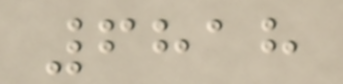6818
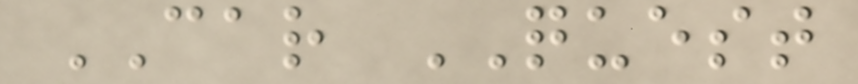CAR QUEST
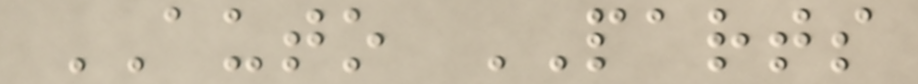AUTO PARTS
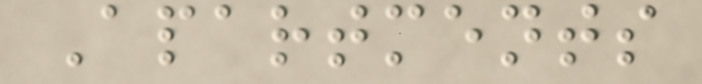Apartments
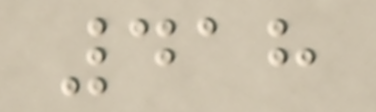418
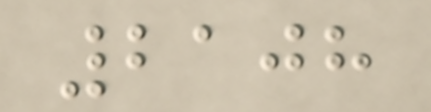2108
